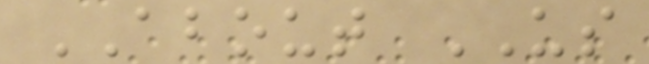ABOUT US
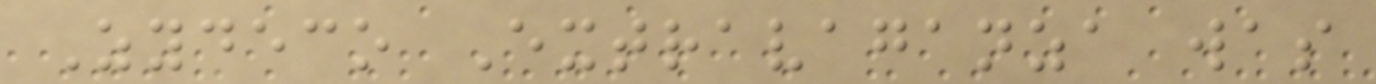Zydeco Extravaganza was
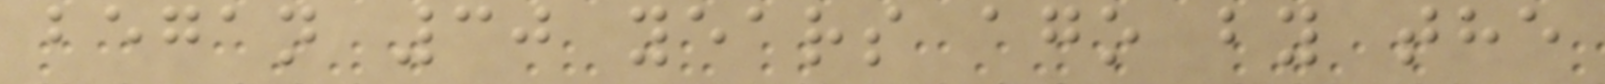began 30 years ago by the
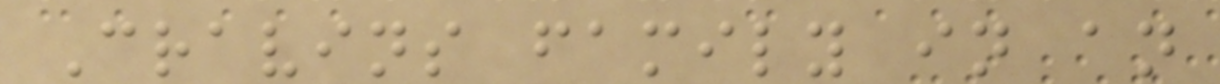Cravins family in an
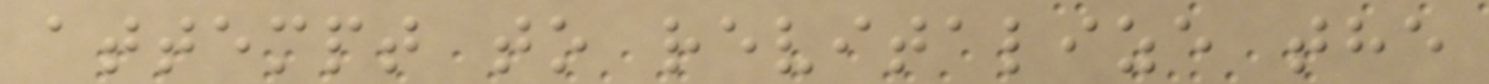attempt to revitalize the
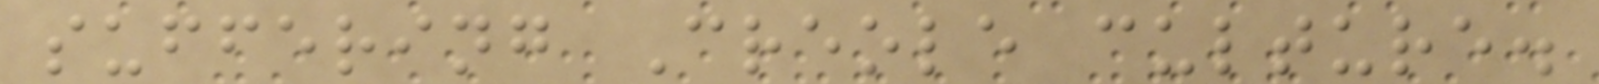suffering Creole culture.
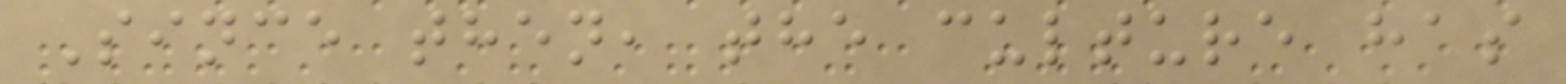Since then, the culture has
